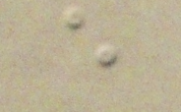e
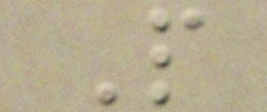P
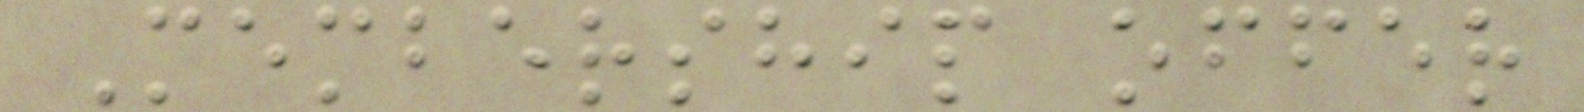Membership offer
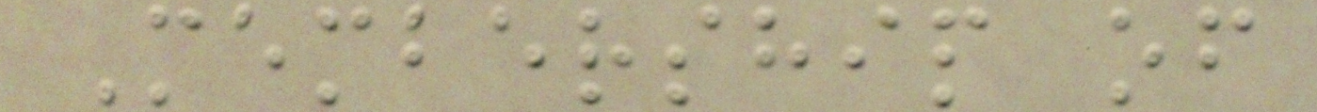Membership of
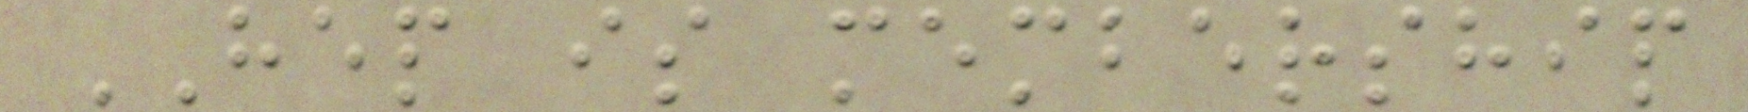HEP is membership
